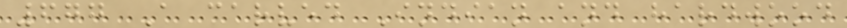677 A carved Indian and hardwood
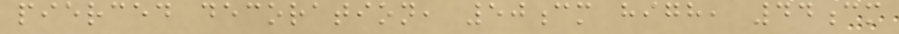pierced decoration, 50cm high, 44cm
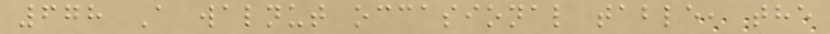678 A walnut occasional table, the
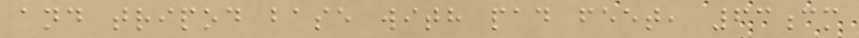and tripod base with pad feet, 63cm
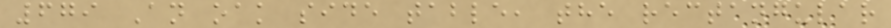679 An oak side table, the rectangular
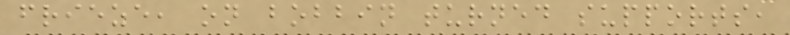frieze, on bobbin turned supports,
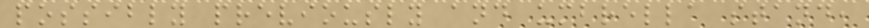possibly previously and umbrella stand,
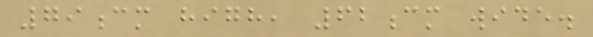79cm high, 62cm wide.
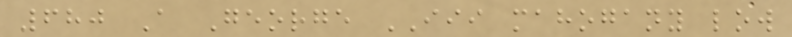680 A George III mahogany low
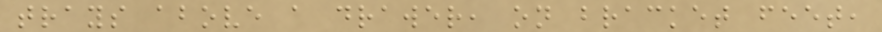trays above a drawer, on bracket feet,
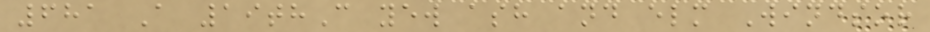681 A 19thC yew ash and elm Windsor
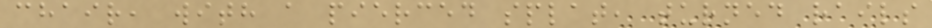chair, with a pierced splat, turned rails
